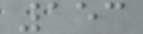153
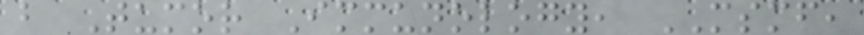b Tumor Immunology, MSMF,
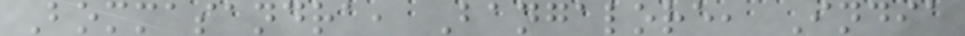Bommasandra, Bangalore, India
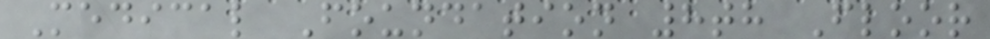Medical Foundation 8th Floor
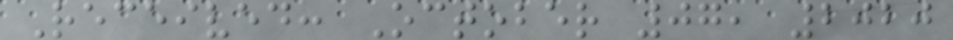Received: October 07, 2020
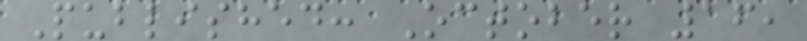Published: October 16,
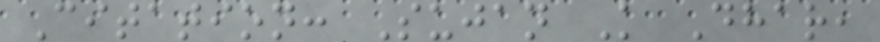Citation: Sujan K Dhar,
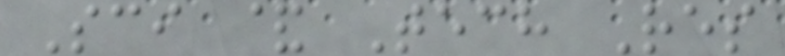Sci & Tech Res
